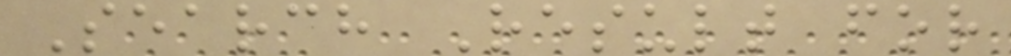Search Result for
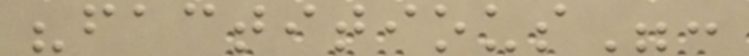"factitious":
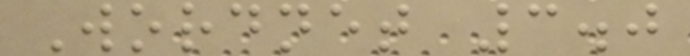Wordnet 3.0
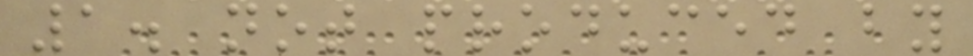1. not produced by
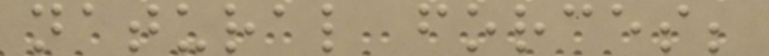natural forces;
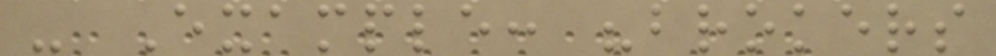- Example: "brokers
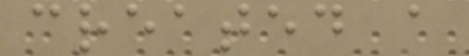created a
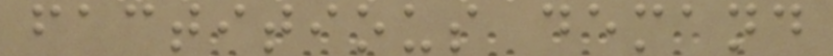factitious demand
